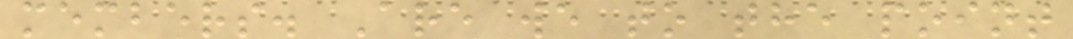members. Are we to the point
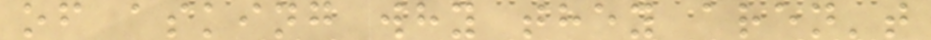of asking why they aren't
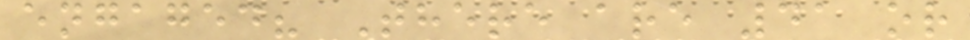engaged? There are 41 or
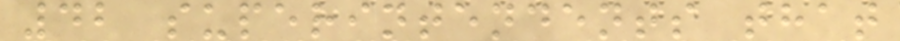42 superintendents that
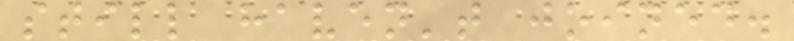still haven't joined.
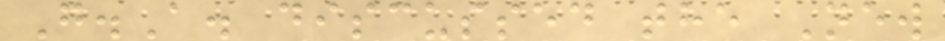G.A. discussed the New
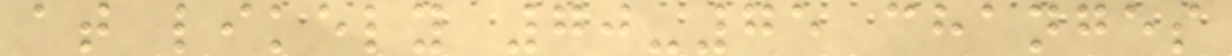at likely 70-75 changes
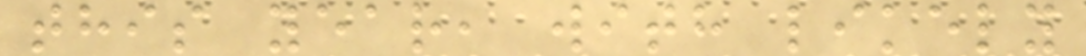this year, with likely
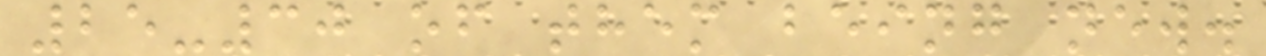25-30 of them being new.
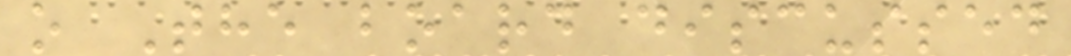o The board discussed
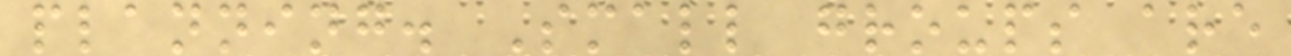planning. Small groups are
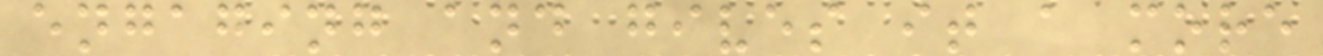engaging and gives it a more
